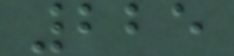225
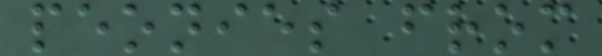peonies from
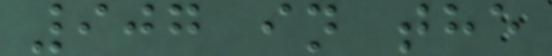907 in the
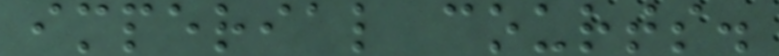imperial courts.
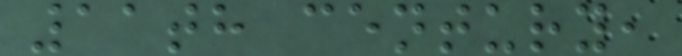11th century,
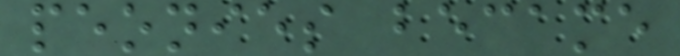peonies became
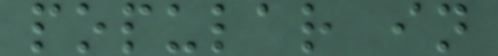popular in
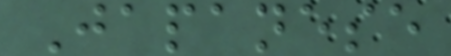Japanese
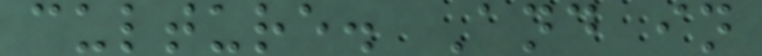culture. And in
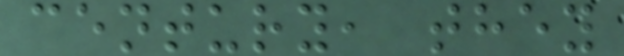century, they
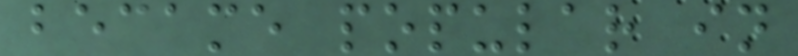became popular in
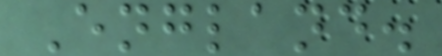England.
